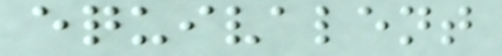equivalent
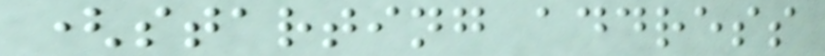(starting address
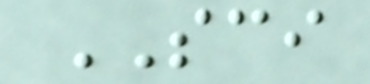SCI
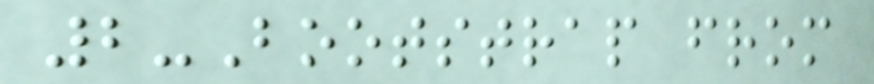2-Bootstrap from
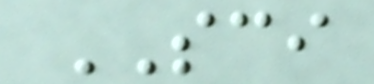SCI
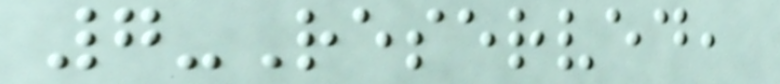7-Reserved,
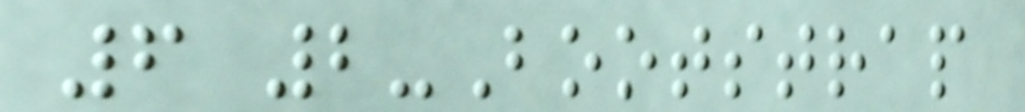6 2-Bootstrap
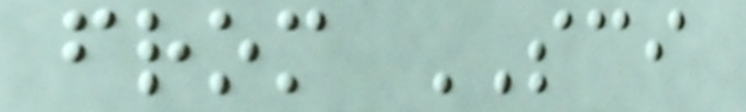from SCI
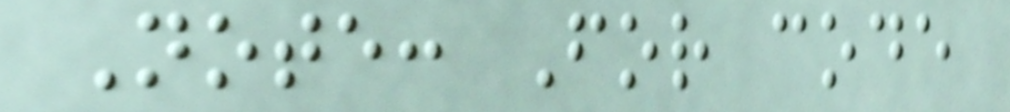Note: For code
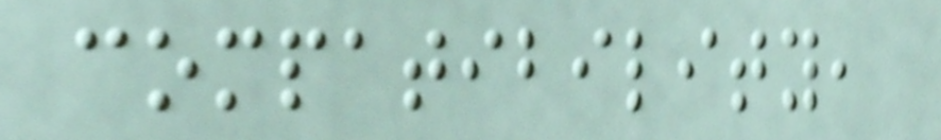compatibility,
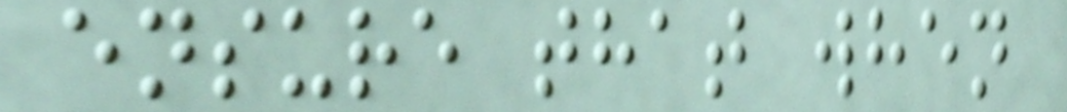ensure that when
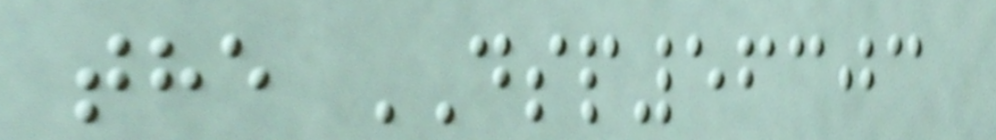the DSP56303
